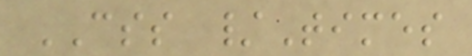CSS /Times
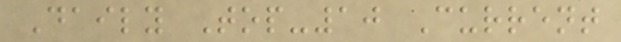Daily Top-10 Current
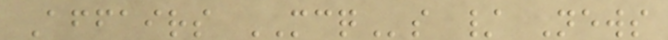Affairs MCQs / News
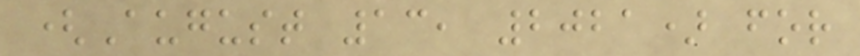(August 13, 2021) for
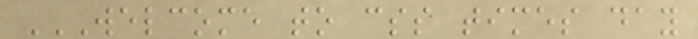WELCOME TO CSS TIMES DAY
